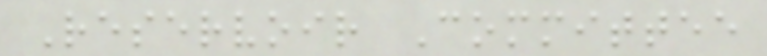Reservoir Committee
